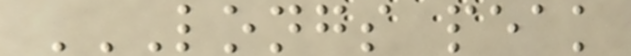LONGS PEAK
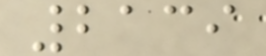2139
